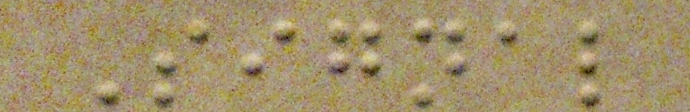Signal
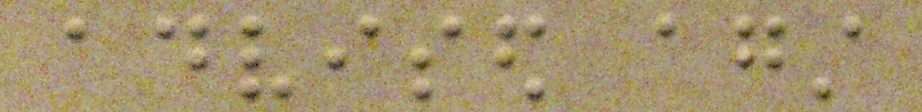advised against
